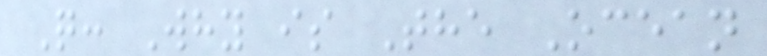Q: Why is The Ocean
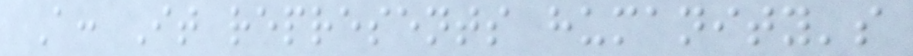A: It represents humanity's
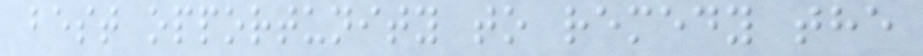best opportunity to remedy the
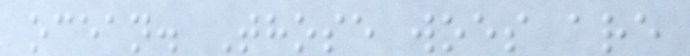ocean. Those woes are
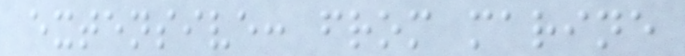extensive: from marine
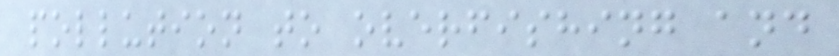pollution to overfishing and
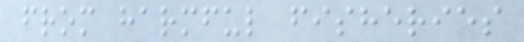from harmful fisheries
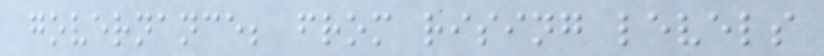governance; from rising levels
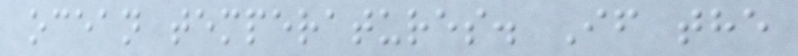ocean temperatures. If the
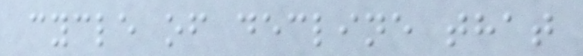cycle of decline that
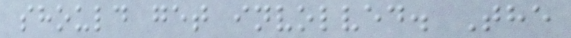should get involved. The
